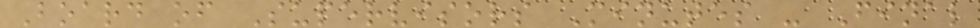Board of Supervisors Minutes - Final
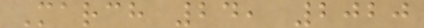March 24, 2020
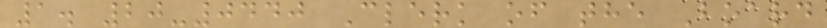1. 20-0440 Clerk of the Board
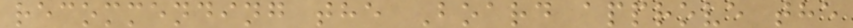recommending the Board approve the
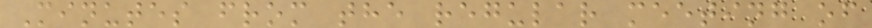Minutes from the regular meeting of
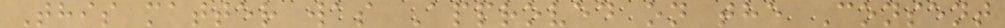This matter was Approved on the Consent
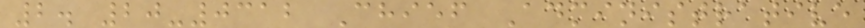2. 20-0312 Chief Administrative
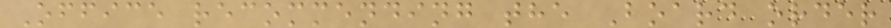Office recommending the Board order
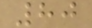80
